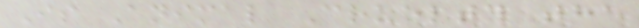Is Animal Cruelty the
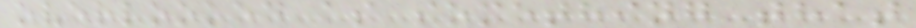overlooked as something that
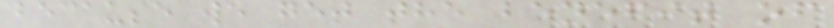because we get the benefit of
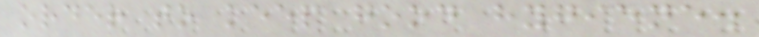order to keep good hygiene.
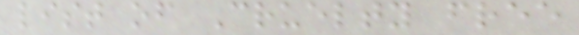list of Cruelty free
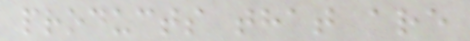products that are
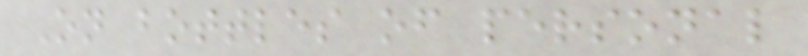On bottles of personal
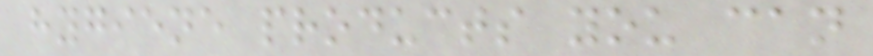hygiene products you can
